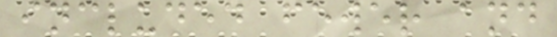included fewer and
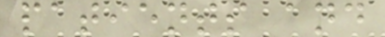patients and
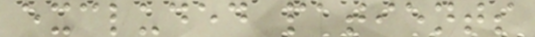excluded patients
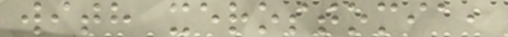with xerostomia,
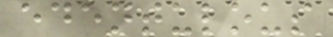edentulous
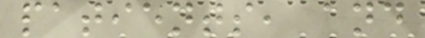patients, and
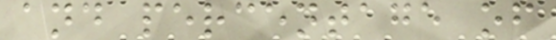and percentage of
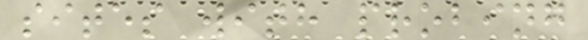sites with probing
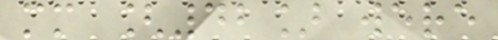mm [42] were
